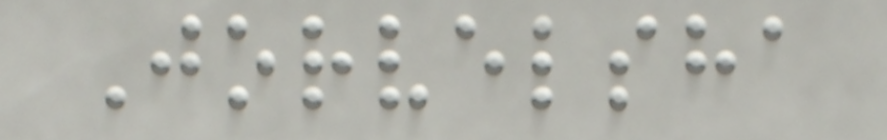Jorvelsha
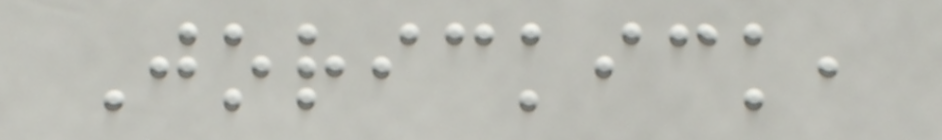Jorickick,
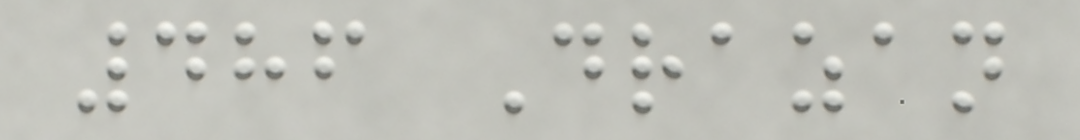486 Drazan
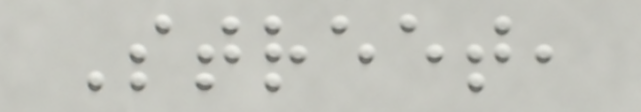Street,
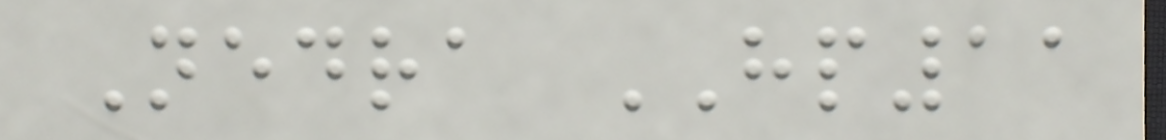Nedra HP11
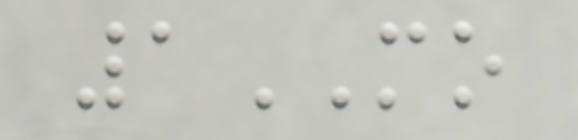1MO
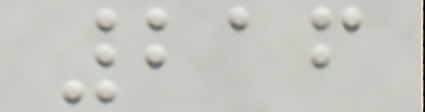216
